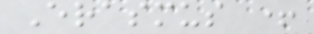Erasmus +
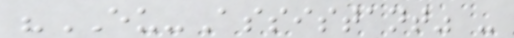"EU-Assistant" -
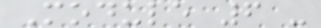Module 6 -
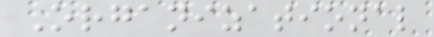Organizational
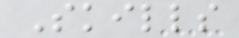Skills
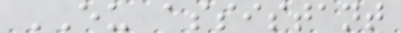EU assistant
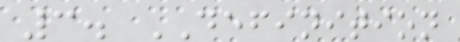3. DEFINITION
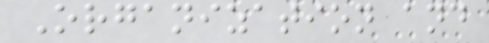Organization and
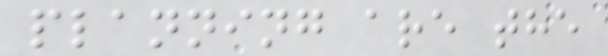planning are the
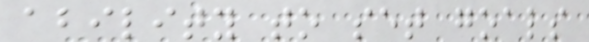ability to set goals
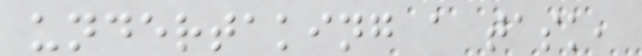undertaking a task,
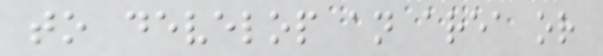to develop an area or
